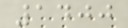1400
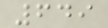649
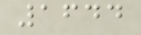1644
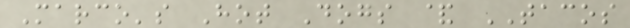Marco's Hot Dogs & TACOS
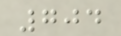704
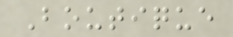Boutique
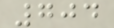704
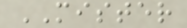MISTER
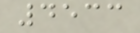4533
